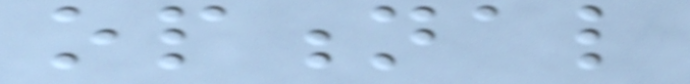optional
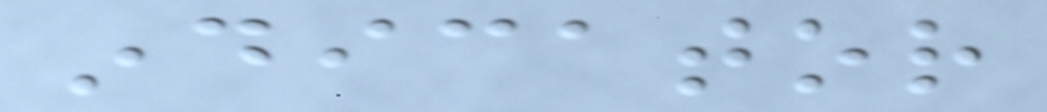indicator
